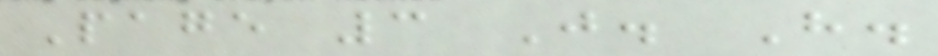Page 3 J. H.
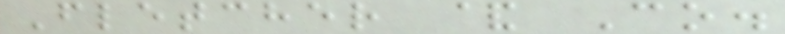Fletcher & Co.
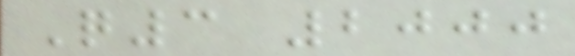Q3 2000
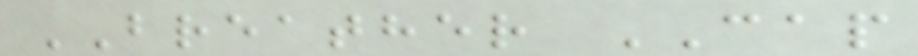BREATHER CAP
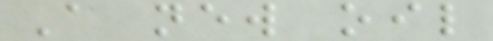A new oil
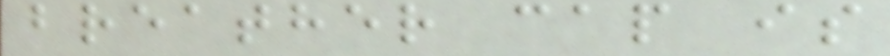breather cap is
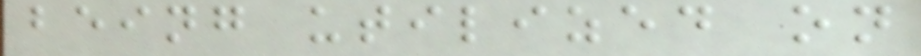being utilized on
